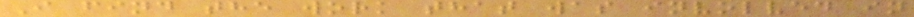I find the work that was involved in
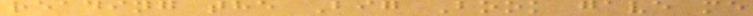reading the Big Book gave me
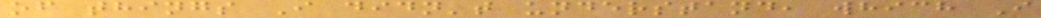of things I didn't understand, which I
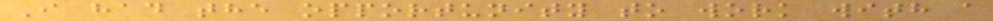I had the opportunity to work with a
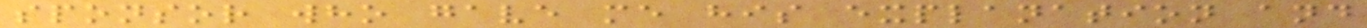sponsor who gave me his explanation and
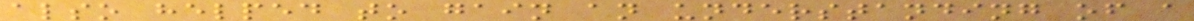also helped to gain an understanding of a
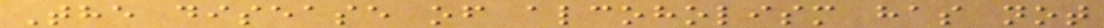The disease of alcoholism has not
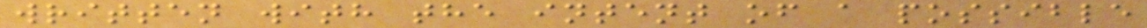written with the intent of a possible
